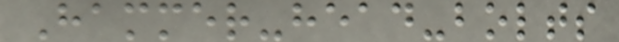Hammer-head-bolts
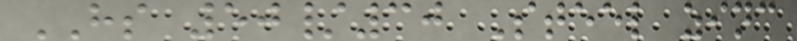HS 50/30 Steel zinc
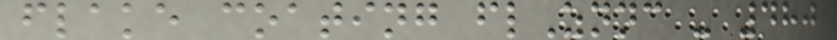flake coating flZnnc - 480
